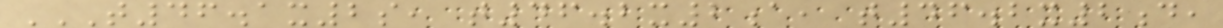T46.1X2S, T46.2X2A, T46.2X2D,
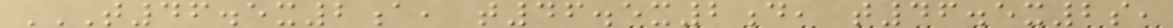T46.5X2A, T46.5X2D, T46.5X2S,
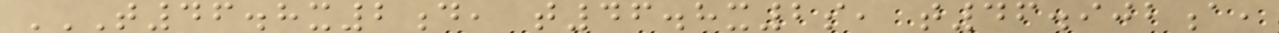T46.8X2D, T46.8X2S, T46.902A,
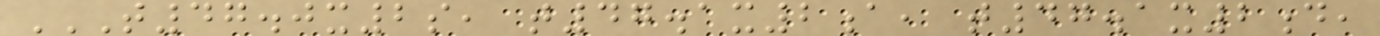T47.0X2S, T47.1X2A, T47.1X2D,
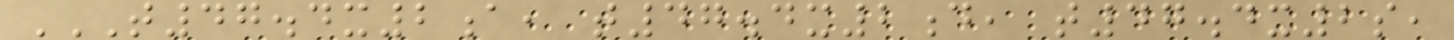T47.4X2A, T47.4X2D, T47.4X2S,
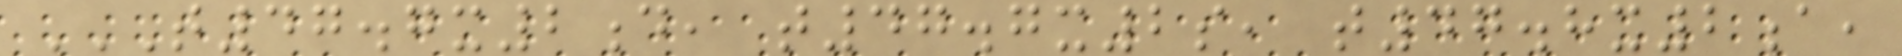T47.7X2D, T47.7X2S, T47.8X2A,
